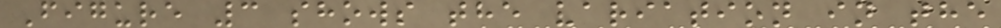Figure 3 shows the variation in the
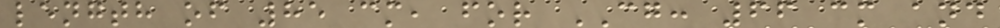length of 85 cm, for CG: 66 cm and
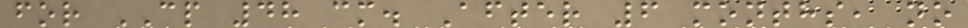for CP 48 cm. After 6 months, no
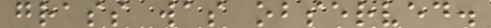grass was observed.
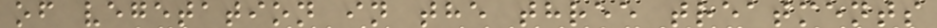of vegetation in the three treatments
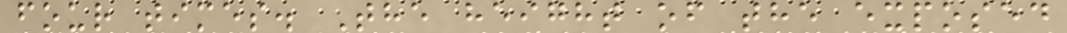four times. The height of the exposed
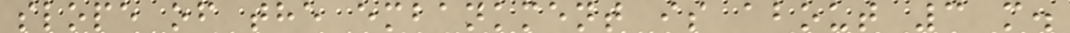slope of the embankment is about 3 m.
